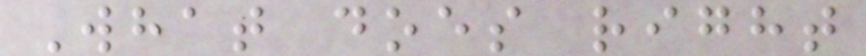What does right
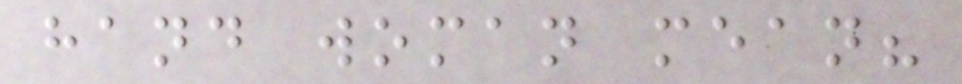hand woman mean?
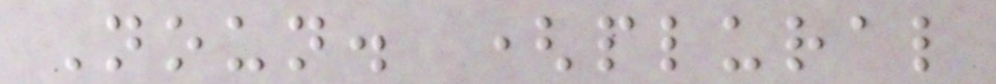Noun. (plural
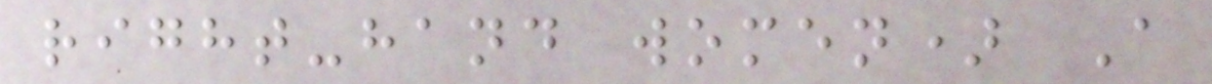right-hand women) A
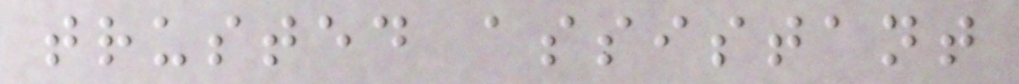trusted assistant
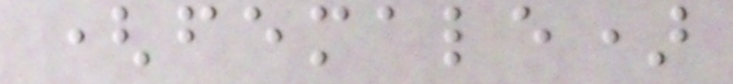(female)
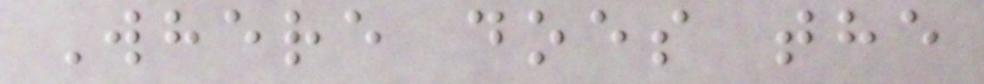Where does the
